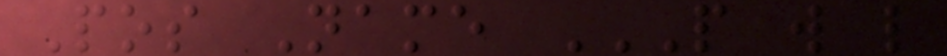Pos Name P W L
